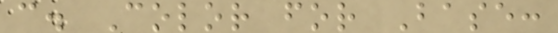c. Color for Base:
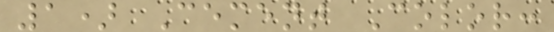1) Cement Color:
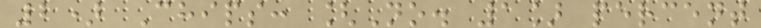2) Chips: [No. 1] percent
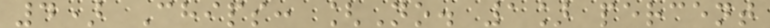4) Chips: [No. 1] percent
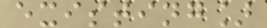existing]
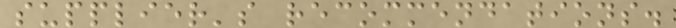supplier's recommendations.
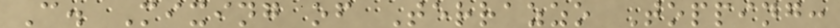C. Mixing of Terrazzo Topping:
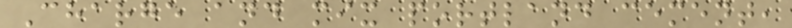Charge and mix portland cement,
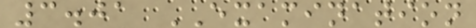3.01 EXAMINATION
